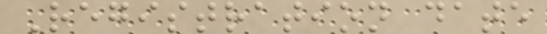Registration date
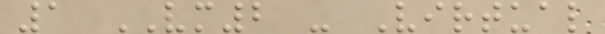1 VM2 - Virtual
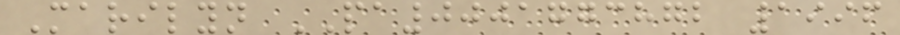Marilyn PA0001773872 1996
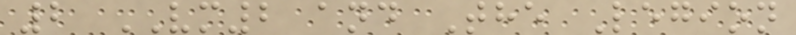2 VM2 and The Legion
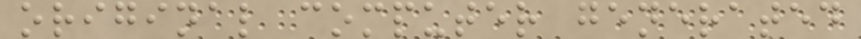original computer generated
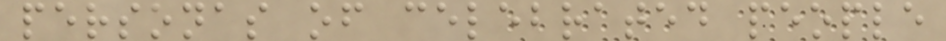personas of celebrated people
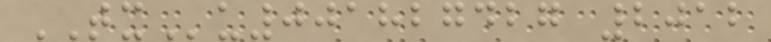TXu001827427 2012
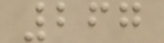267
